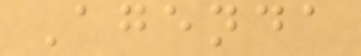Agenda
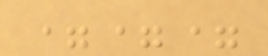===
